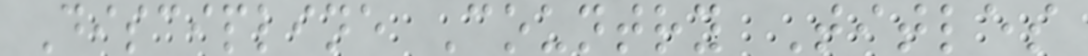Discipline Country Titles
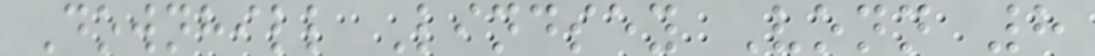Downhill Lindsey Vonn 8
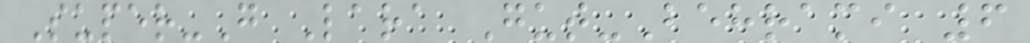Super-G Lara Gut-Behrami 6
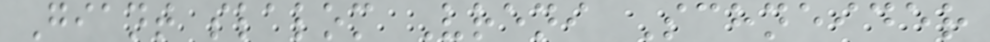Giant slalom Vreni Schneider
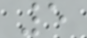5
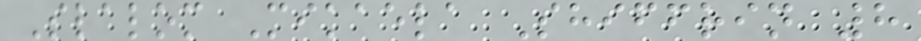Slalom Mikaela Shiffrin 8
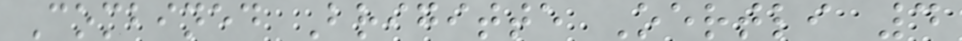Combined Brigitte Oertli 4
